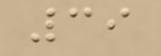39
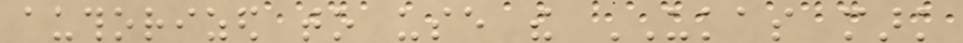authorized to use the UKAS mark
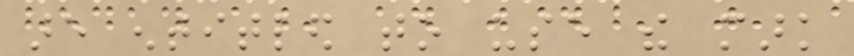are entitled to use the mark
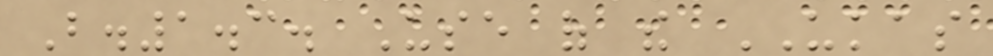B.1.3. Use of the UKAS
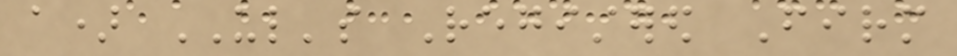a) UL's Registered Firm
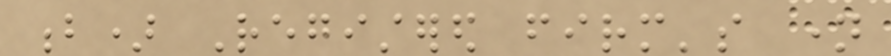b) Registered firm's name
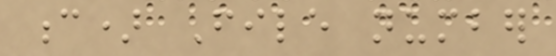c) File number
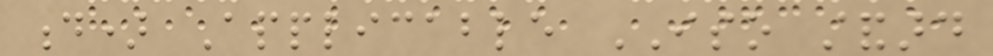d) Applicable ISO standard
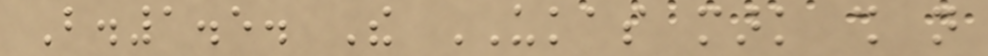B.1.5. The UKAS mark shall not
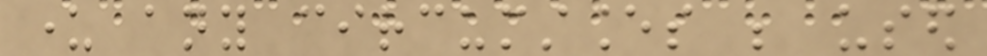under any circumstances be used
